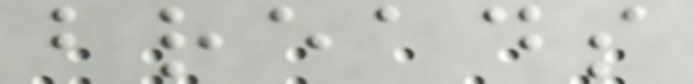breads
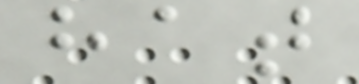hat
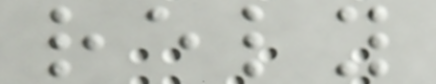rely
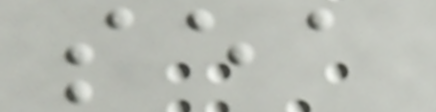sea
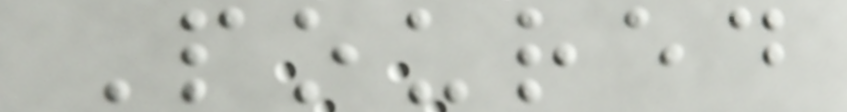Poured
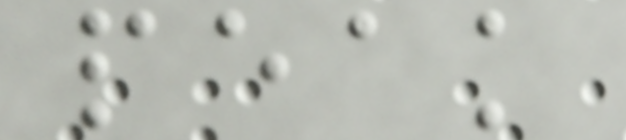peak
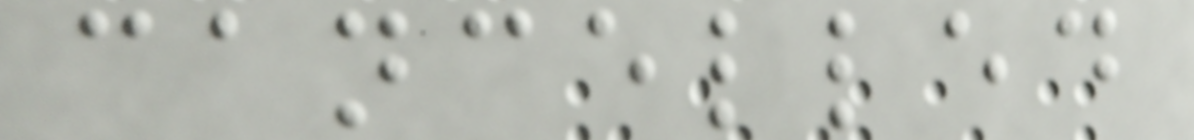cancelled
